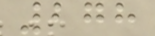278
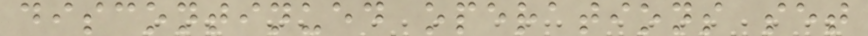discontinued operations set
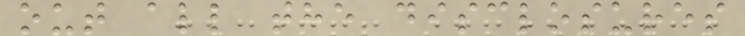out all the disclosures
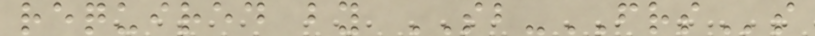required by SB-FRSs
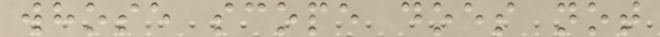whose scope does not
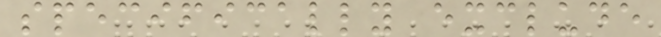specifically exclude
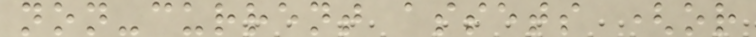non-current assets (or
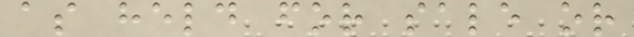as held for sale or
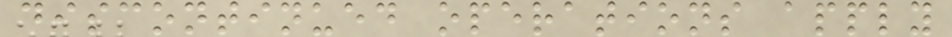discontinued operations apply
